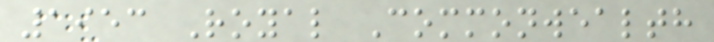1953 Royal Commonwealth
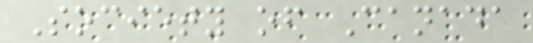Society of Canada
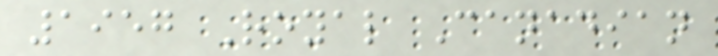1957 Royal Canadian
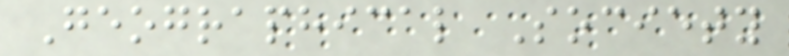Geographical Society
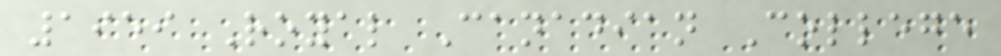1959 Royal Canadian College
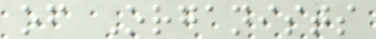of Organists
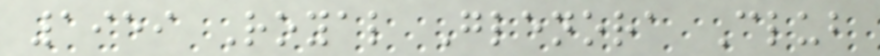1959 Royal Glenora Club
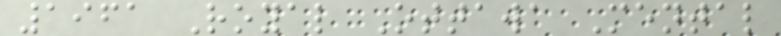1961 Royal Ottawa Mental
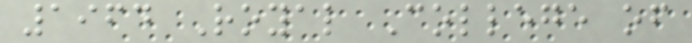1964 Royal College of
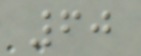60
